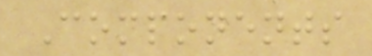Components
